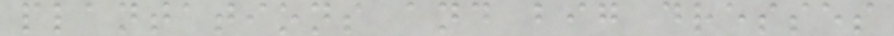plantations and big dresses
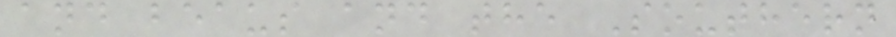and beaus and the Southern
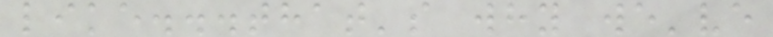like...that's why we've
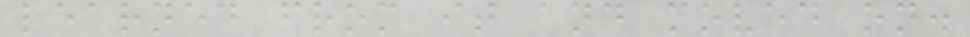learned from it and moved on.
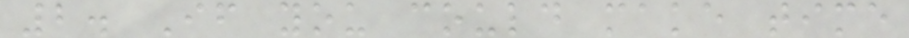2. If you could make time
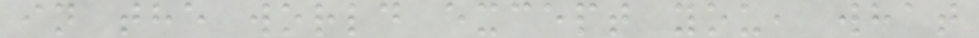in the world except you, what
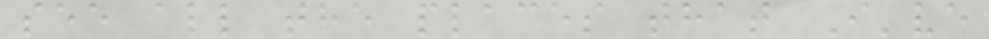see all the places that I've
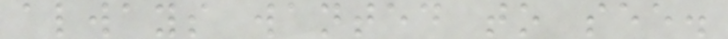always wanted to see.
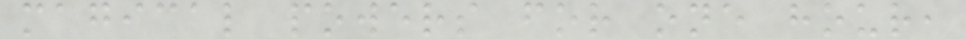magical powers for one hour,
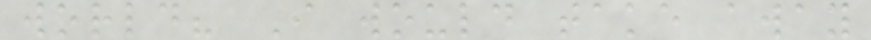world? I would take away
